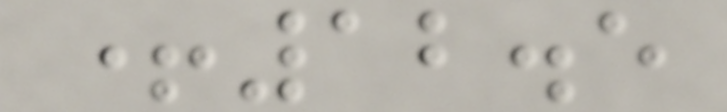+12.5
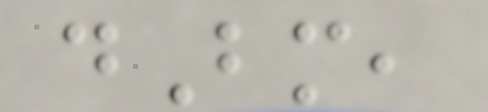dBm,
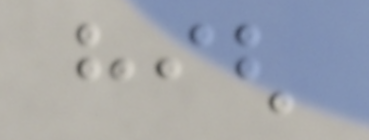high
